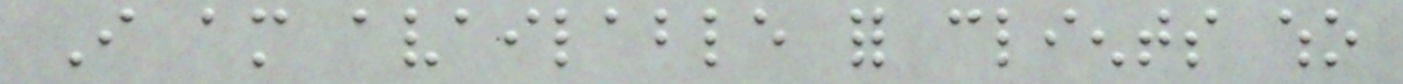I am available for clients who
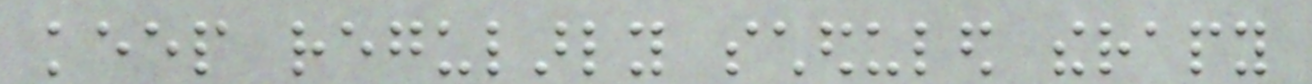keep regularly scheduled therapy
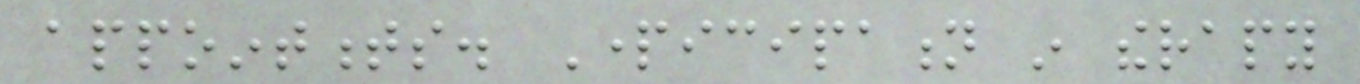appointments. Participation in therapy
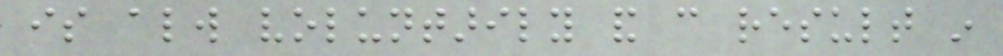is always voluntarily and can result in
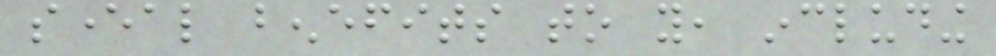several benefits to you, including
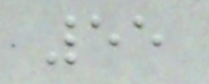55
